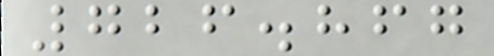726.867
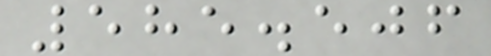585.506
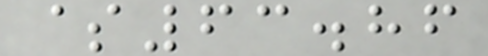$63.86
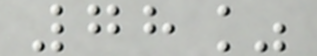78%
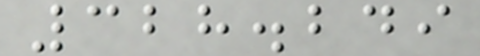328.249
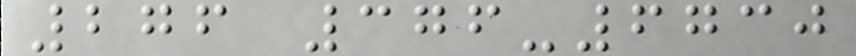276 376-6730
